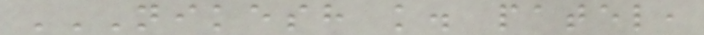NIKESH K. PATEL,
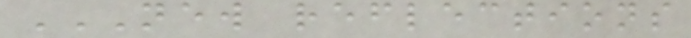NEW REFLECTIONS
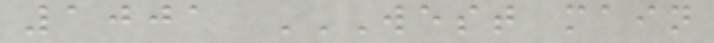1001 WEST MAIN
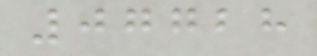07728
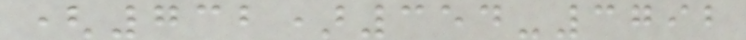(732)354-3792
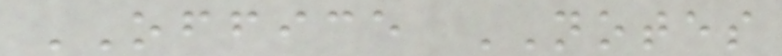OFFICE NOTES
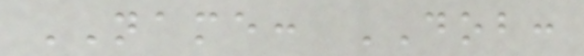NAME: DOB:
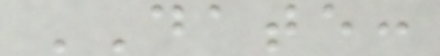DATE:
